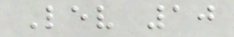Lev 10
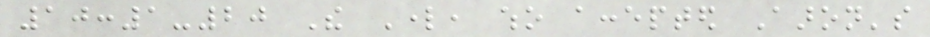10:1-20 The Lord, who accepted Aaron's
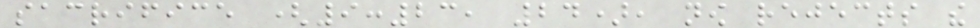sacrifice (9:23, 24), now rejects the
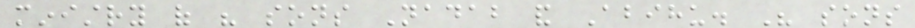ministry of his sons Nadab and Abihu. His sons
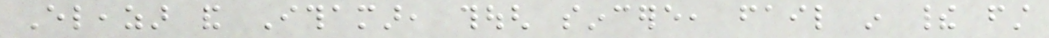Eleazar and Ithamar, though sincere, fail in their first
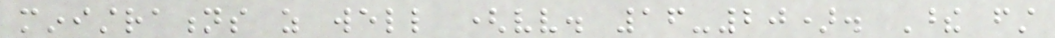ministrations as well (vv. 16-20). These first
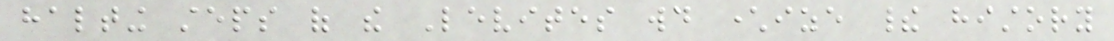halting steps of the Levites would characterize their history
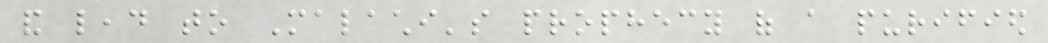and lead to Malachi's prophecy of a purified
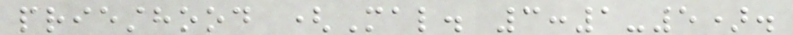priesthood (Mal. 3:1-5).
